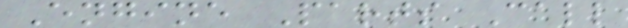Engine Parts Call
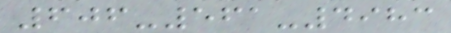606-561-4983
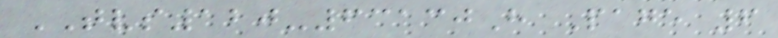TVS120-63130H Page 6
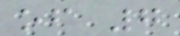of 7
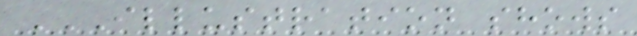ILLUSTRATION SHOWS
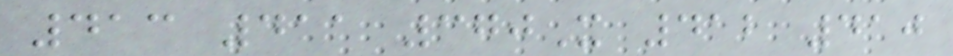413 411 370X 412 410
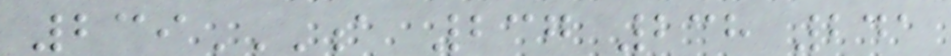239A 237 238 241
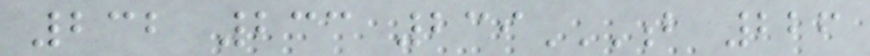232 233 239B 226
